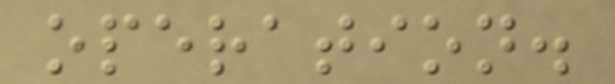operation.
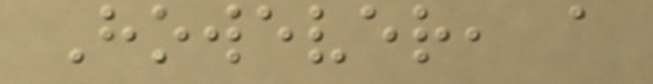However, a
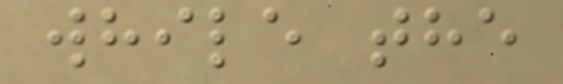while the
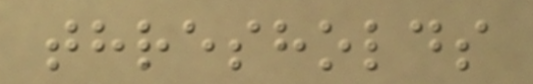thresholds
